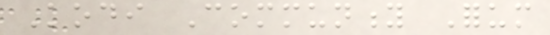Kodi Community Forum
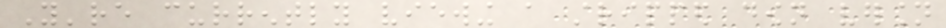You're currently viewing a stripped down version
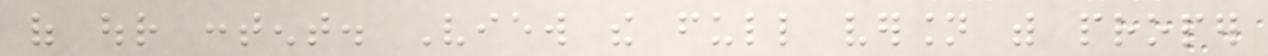of our content. View the full version with proper
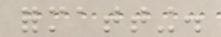formatting.
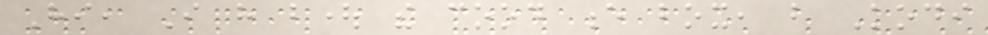Hi, I have bought the cood e box, but Kodi
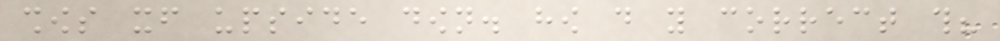shows itself upside down. how do you correct this?
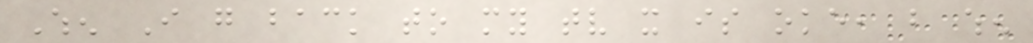When I go back to my tv it is oke, but when
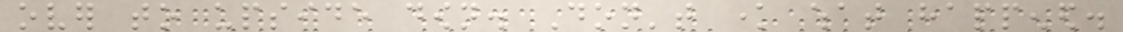over to upside down. Don't know what happened.
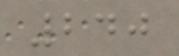240
